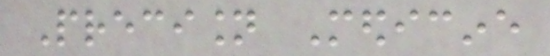Precision Medicine
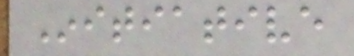Initiative
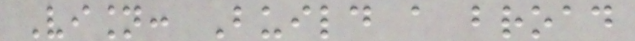Vision: Build a broad
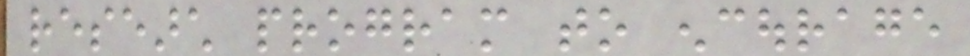research program to encourage
